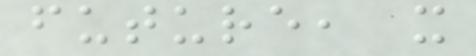future, it
